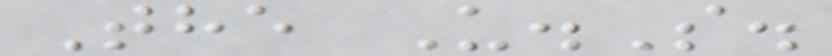The U.S.
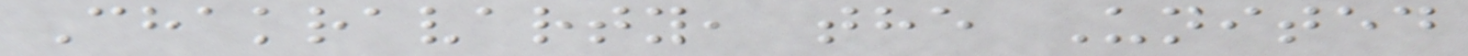Chakravarty, the United
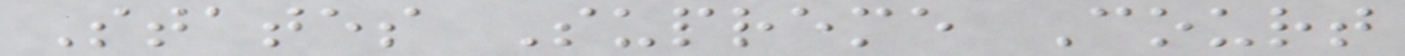States Supreme Court
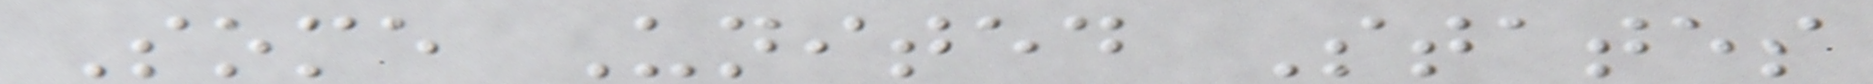Some United States
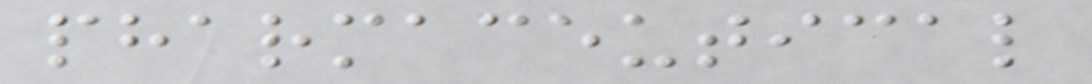pharmaceutical
